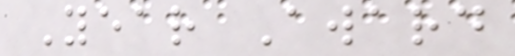Year Award
